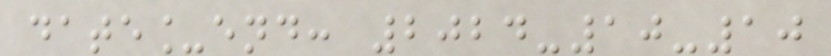date_end: 2024-10-10
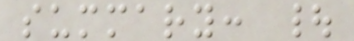summary: |
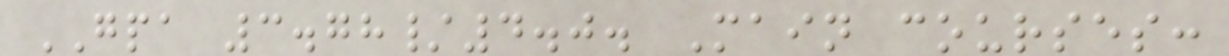GPA 3.78/4.0. Main courses:
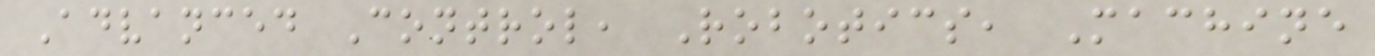Advanced Control, Robotics, Machine
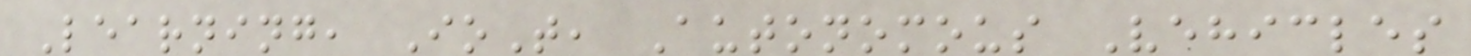Learning, IoT, Autonomous Vehicles
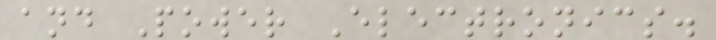and Power Electronics.
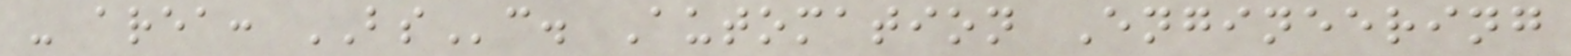- area: BSc. Automation Engineering
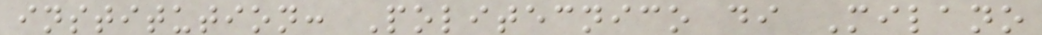institution: Politecnico di Milano
